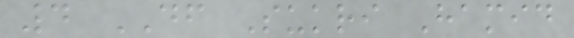4 DF Sukri Hamid
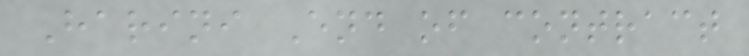Harini End of contract
